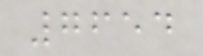7654
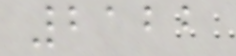2122
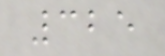325
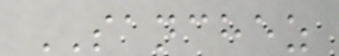SANCHEZ
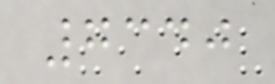7340
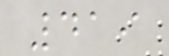419
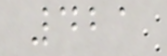421
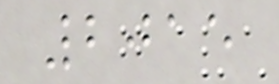2015
